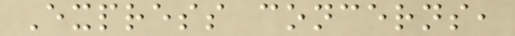Express concerns,
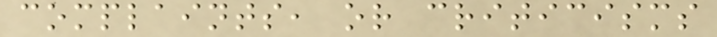complaints, or criticisms
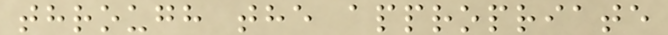through the appropriate
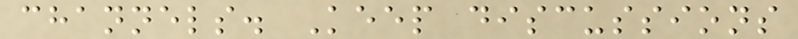channels. Keep discussions
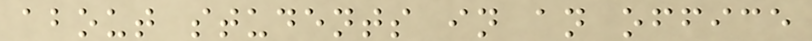about students in an office
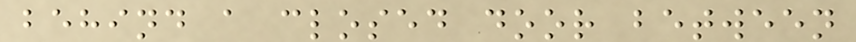behind a closed door between
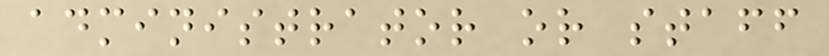administrator or staff
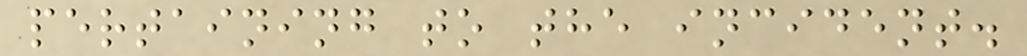pertaining to the incident.
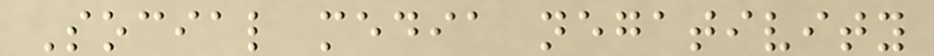Social media negativity
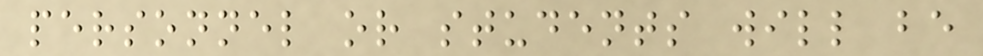personnel or students will be
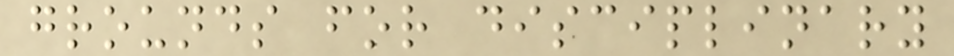grounds for disciplinary
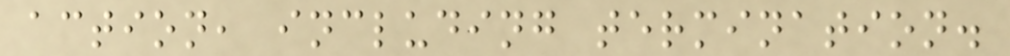action, including termination.
